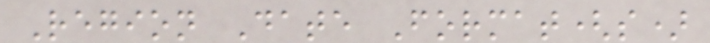Region Date Format(s)
